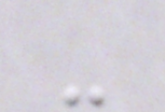-
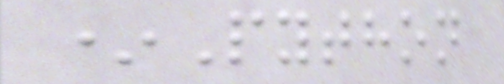*Python
